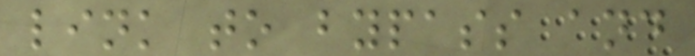link to bypass and
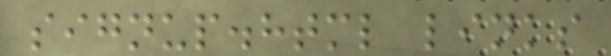signup.html links
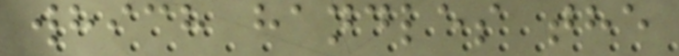which handles the
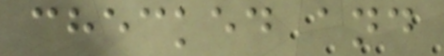checked and
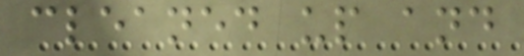cleaned up and
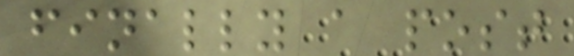finally a post
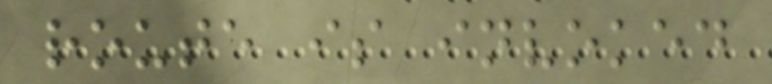route is invoked
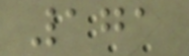171
